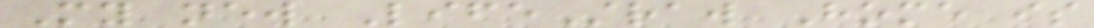My new LifeStraw Home is
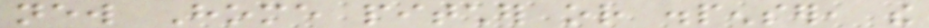new Home pitcher or dispenser, the
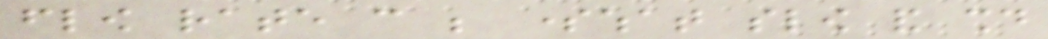flow rate can be somewhat slow and should
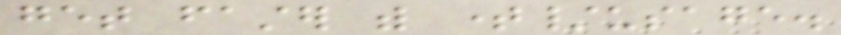get faster with time/usage.
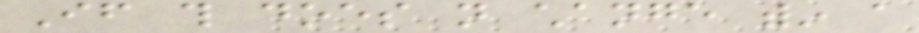If this does not change within a
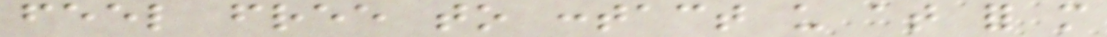feel free to contact us at for more
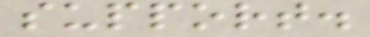support.
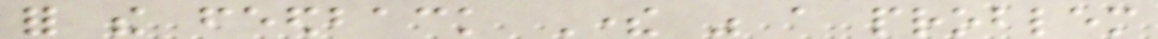for the feedback There was a problem
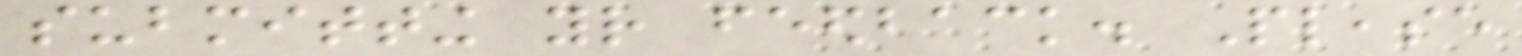submitting your feedback. Please
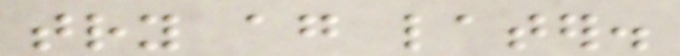try again later.
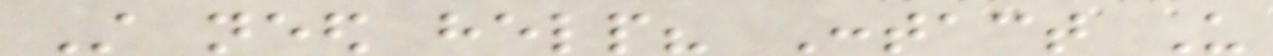Still need help? Contact Us
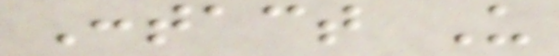Contact Us
